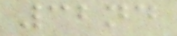32nd
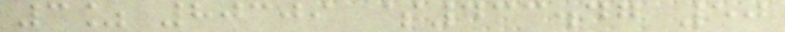3% 80309 $433.47 50
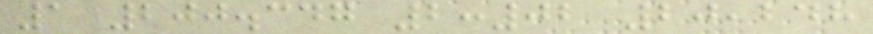1 200.347 2:02 20,248
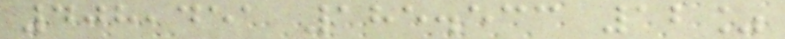408,451 185.533 12%
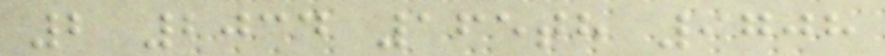2 2034 165th 9708
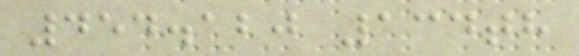454.120 134th
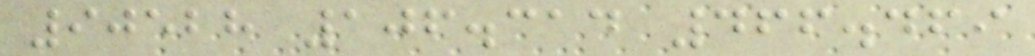90528 106.314 466.469
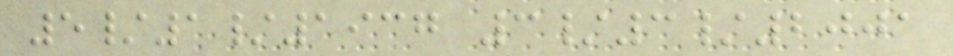5/1/1937 3/3/2001
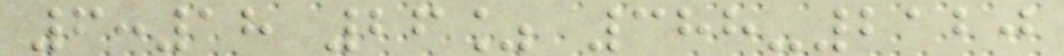6:18 26% 388-2120
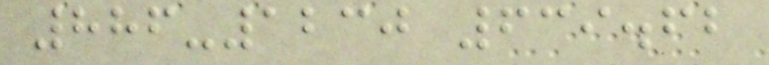886-1230 639.62
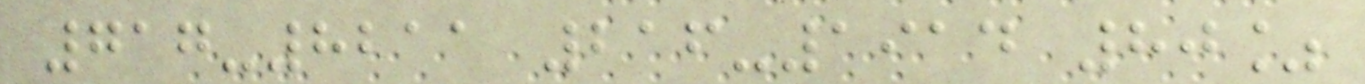717-8211 216-1914 80%
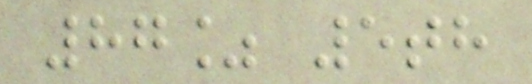87% 5th
